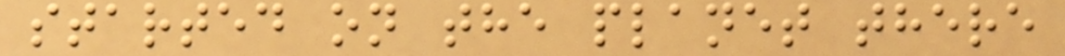started on the planet there
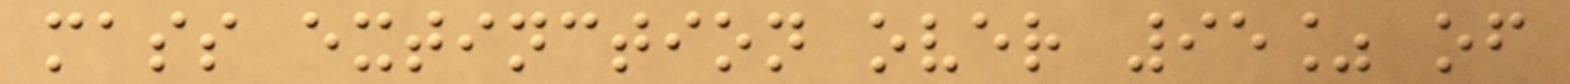mass extinction over 95% of
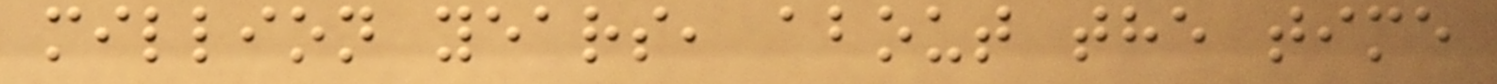million years, about the time
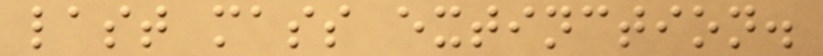last mass extinction.
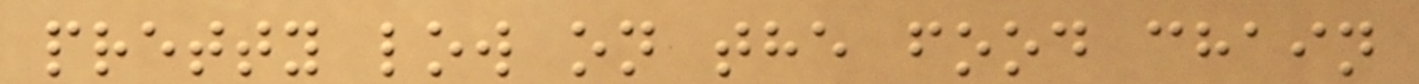pretty low on the food chain
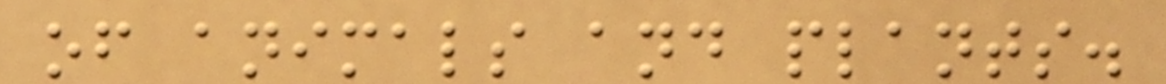of animals and plants.
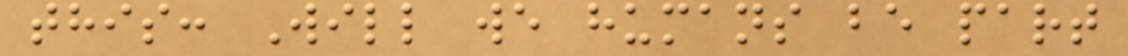this: Will we humans be part
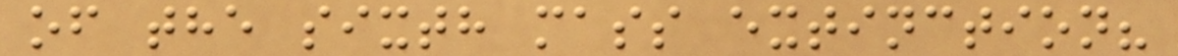of the sixth mass extinction?
